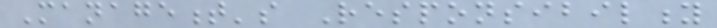Management's Responsibility
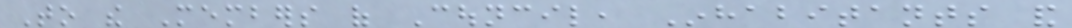To the Members of Council, Inhabitants and
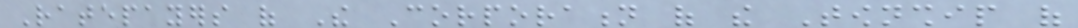Ratepayers of The Corporation of the Township of
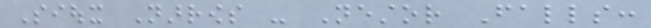Sioux Narrows - Nestor Falls:
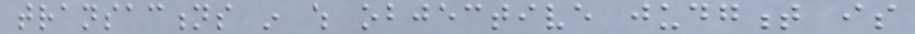transactions in which objective judgment is
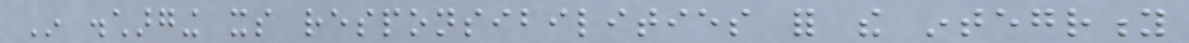In discharging its responsibilities for the integrity
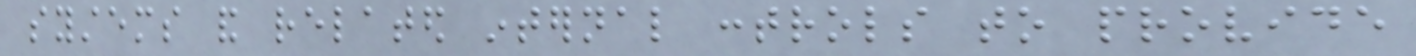systems and related internal controls to provide
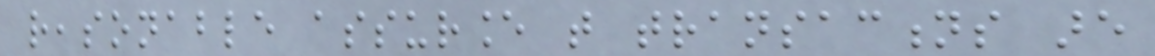reasonable assurance that transactions are
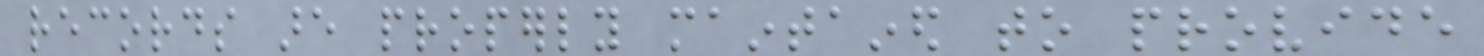records are properly maintained to provide
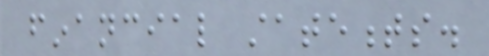financial statements.
